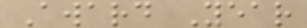Award Year
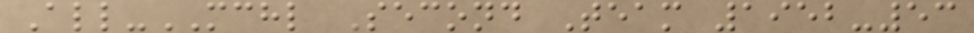All-MCHL Second Team 1952-53
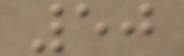50
